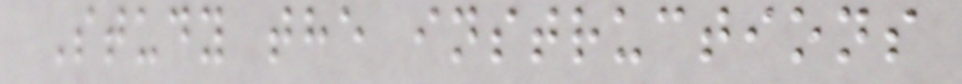Study the instructions
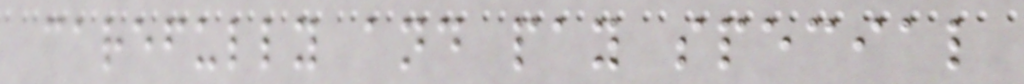carefully and pay special
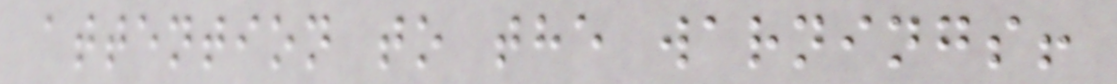attention to the warnings!
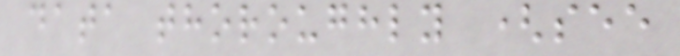data thoroughly (see
